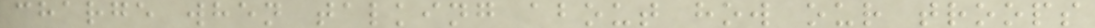charge when talking about how our troops
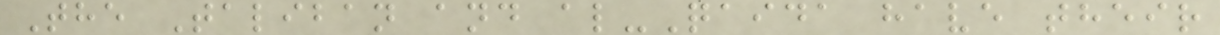The Taliban and al-Qaida have their
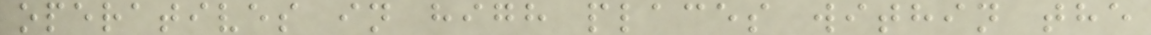operatives in high places within the
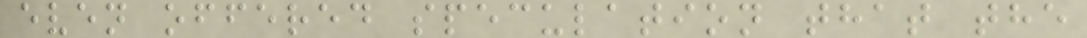even offered speculation that the
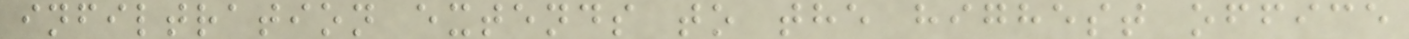infiltration extends to the highest office
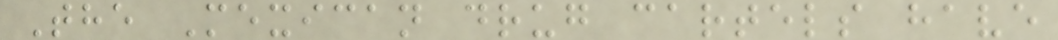The Mexican drug cartels have
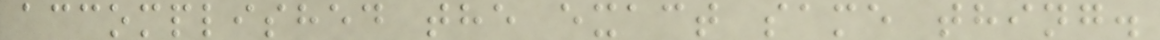accomplished the exact same thing.
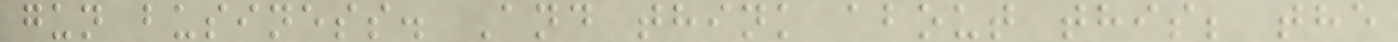gun business. And think about this; the
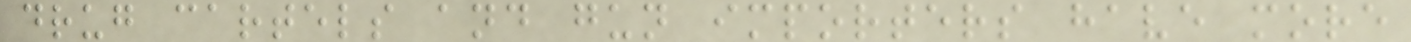drug cartels and gun importers have more
